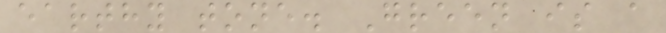earthy tone. Green is a
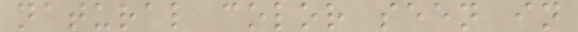natural color seen in
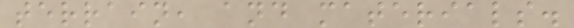terrain, and materials.
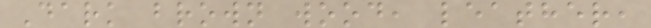Dark brown wood, leather,
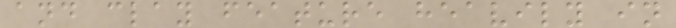and clay feature heavily in
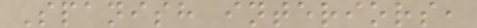Spanish interiors,
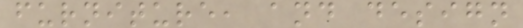furniture, and design
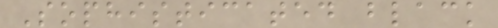Sophisticated black
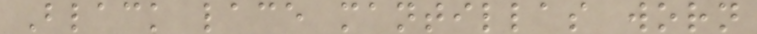Black lace mantillas worn
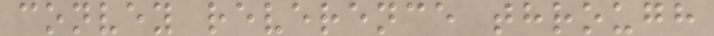convey reverence through
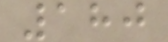180
